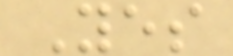Yes
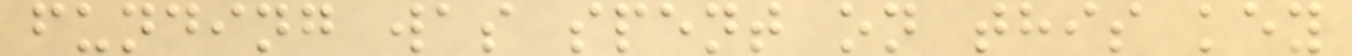funding was spent on this key
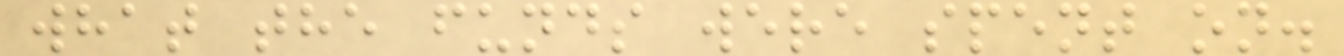what the funds were spent on.
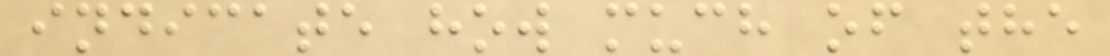indicate how much of the
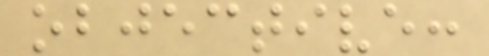objective:
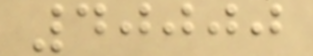40000
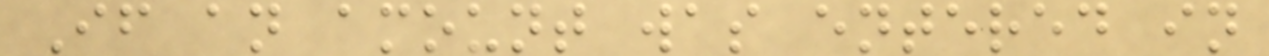If an amount was entered in
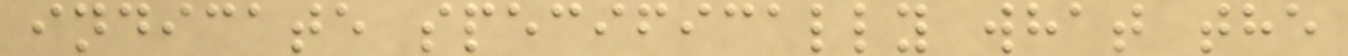indicate specifically what the
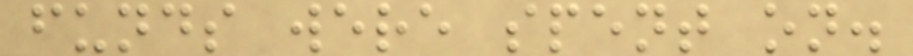funds were spent on.
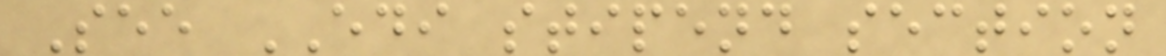See EDI stipend section
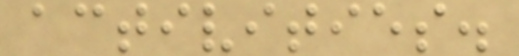activities.
